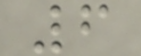6
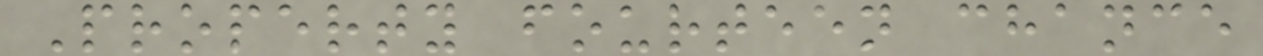Property fourteen chance
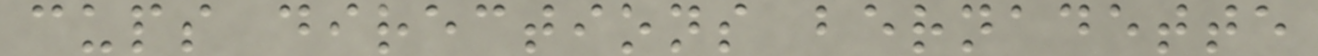cups directions bernadette
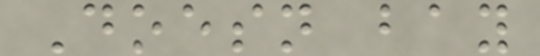Doesn bay
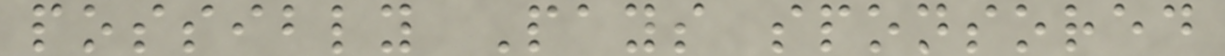possibly Pays sponsored
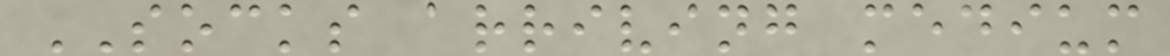SOCKS arriving medium
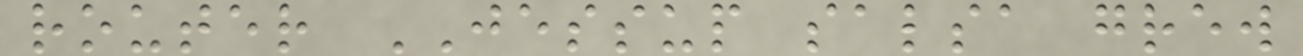router JESSUP salsa grew
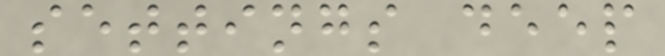settings deep
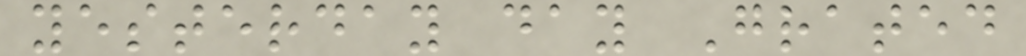yesterday day Grated
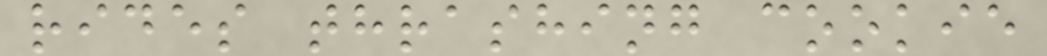rides thrashing cookie
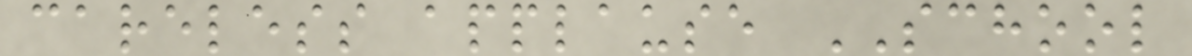careless applause SCHOOL
